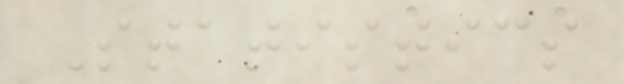Statistics
